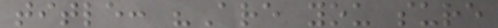title: "Are you sure
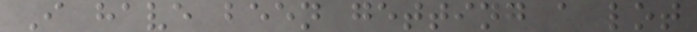I have been getting a lot
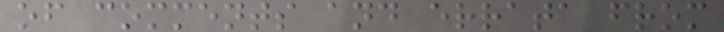of comments and errata from
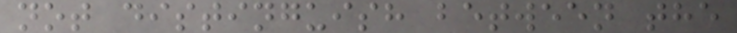not distinguish between the
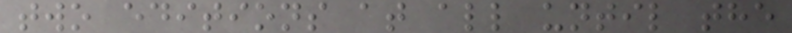two editions at all until the
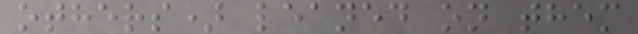others) leaned on them
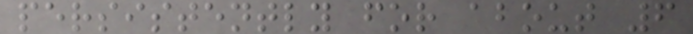persistently for about 6
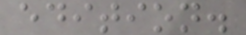edition.
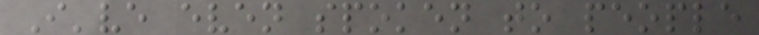I've even spoken to people
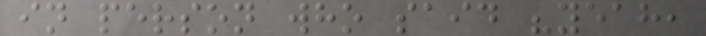in person who said "yeah,
